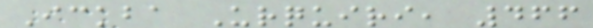Ickba Urquiri, 466
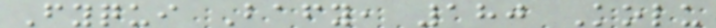Fyqui Bafy, 180 Kolu
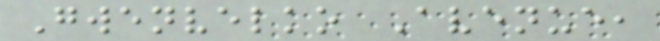Gwenvelko Avenue,
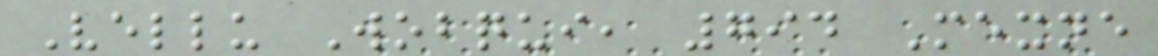Vellu Wobqui, 794 Mexne
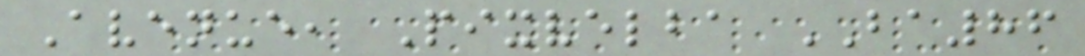Avenue, Pixvelba BA86
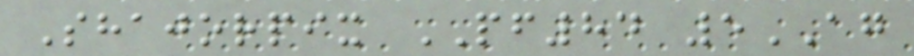Shajorpix PF84 5AG
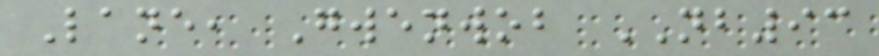Lane, Gwenwob NB93
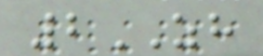2ZH
